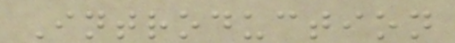Introduction
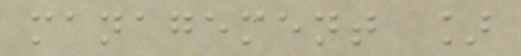management ]
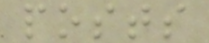posts
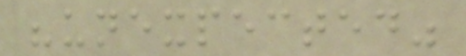"unexpected"
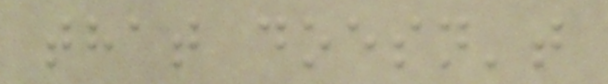that doesn't
